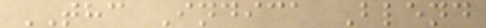THC Indica Blend
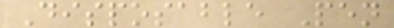Disposable Pen
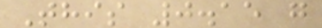This 0.15 g
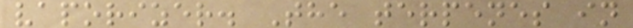vaporizer. The terpenes in
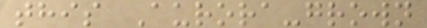this Aurora-grown
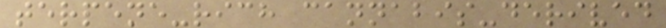terpene-rich cannabis-derived
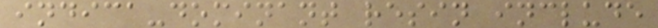indica-dominant resin include
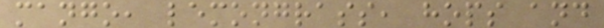mango, lemongrass, hops and
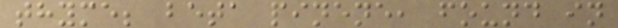thyme; beta pinene, found in
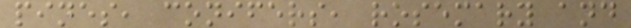pines, conifers, rosemary and
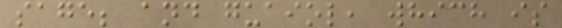sage; and guaiol, which is
